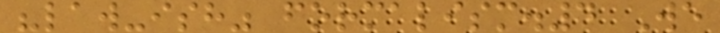"law-ish" formalism.4 We
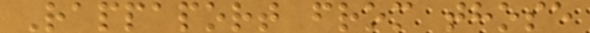Rappaport from those
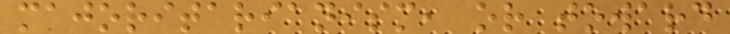majoritarianism, or toward
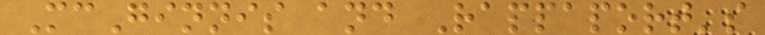McGinnis and Rappaport's
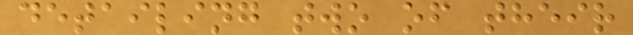detailing two of their
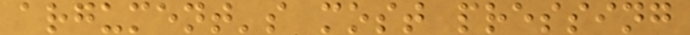argument's most pressing
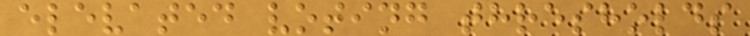elevated voting thresholds
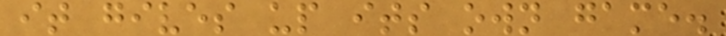it gives up its own game.
